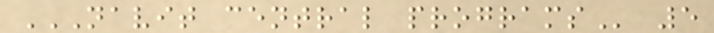NAVIT CENTRAL PROGRAMS 5
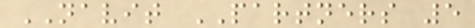NAVIT PARTNERS 5
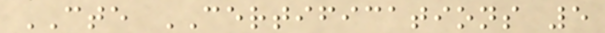CTE CERTIFICATIONS 5
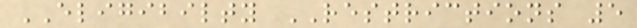ELIGIBILTY RESTRICTIONS 5
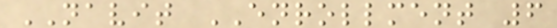NAVIT ENROLLMENT 6
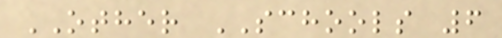OTHER SCHOOLS 6
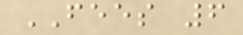FEES 6
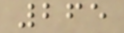265
